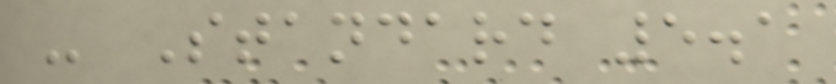- Standard 5.1
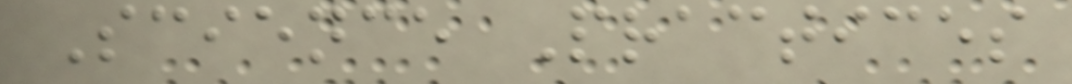Science Practices
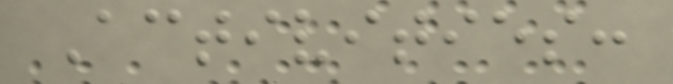Activities:
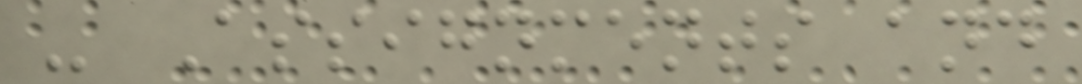- Assignments and
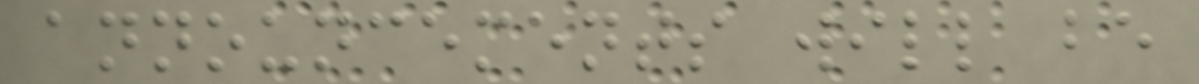announcements will be
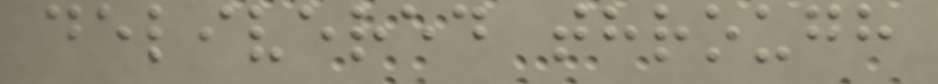delivered through
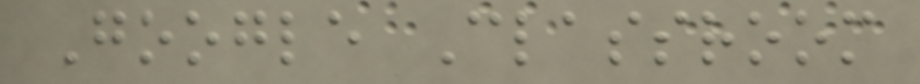Google Classroom
